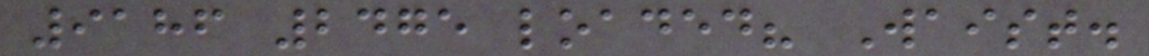9186 2475 loaded? Waist.
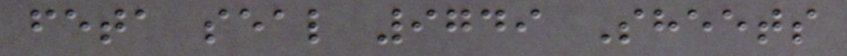feta seal 9749 Sheets
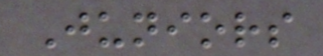Juniors
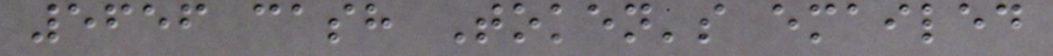5656 cash Token's emailed
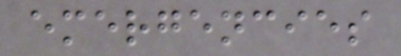emergencies
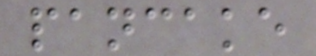pancake
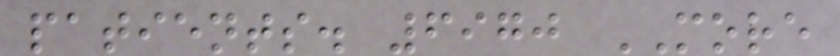patients. 6970 MORE
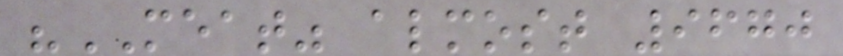"MEAT" almost 9670
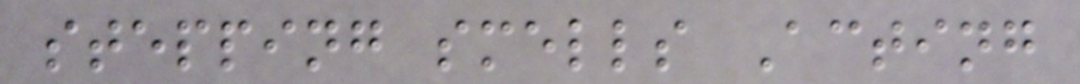stepping smells Acting
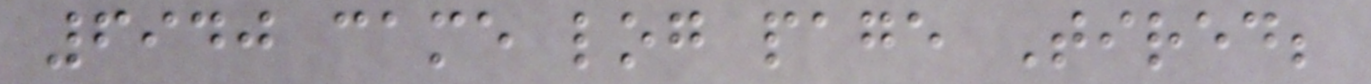6940 came log page Tired;
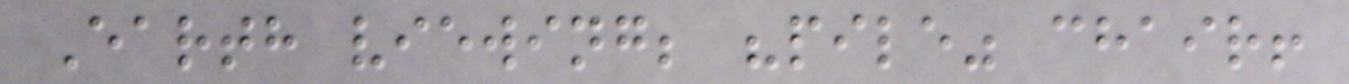Earth viewing; "pile" chair!
